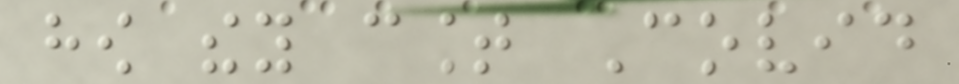how they count Covid
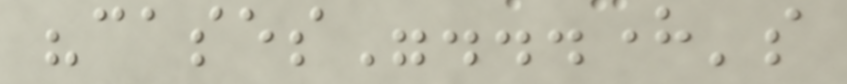"cases"...here's
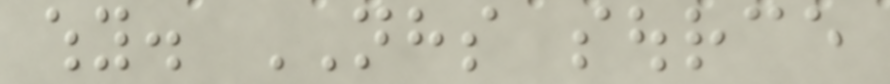why. NHS source
